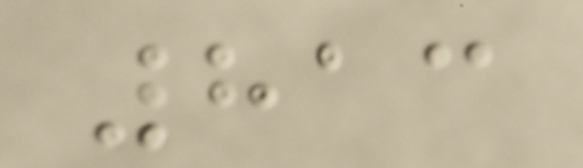813
